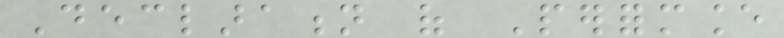Declaration of Performance
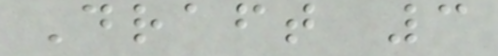Draft 3
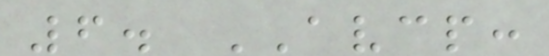6. AVCP:
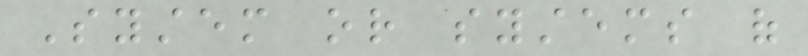System or systems of
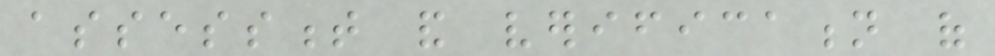assessment and verification of
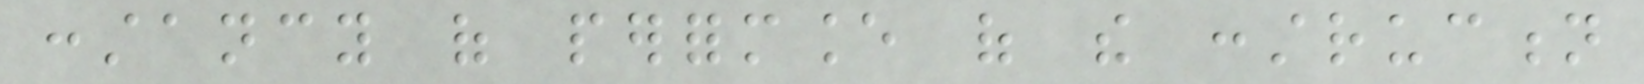constancy of performance of the construction
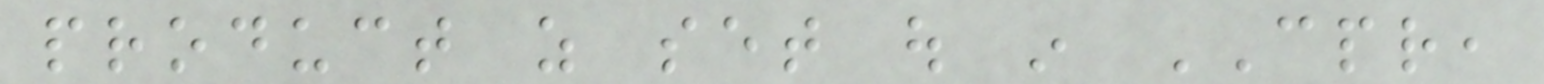product as set out in CPR,
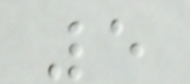5
